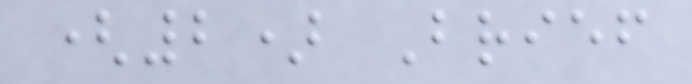(2) Brief
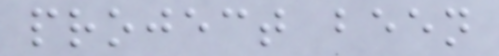project been
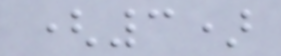(3)
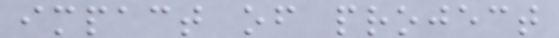impact of project
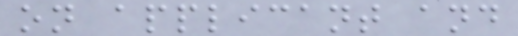on applicant and
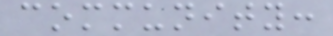community:
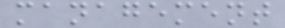management
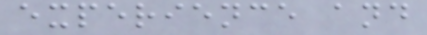experience and
